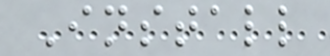Install
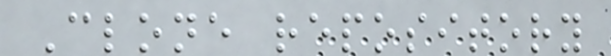Clone repository
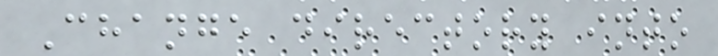Change directory into
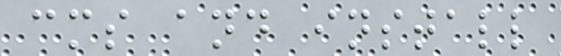cms and install
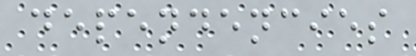dependencies
